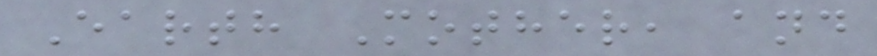Earth Mother, and
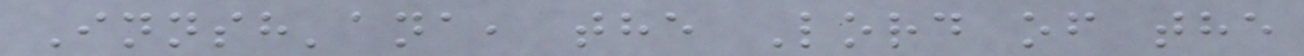Innsh'ana, the Lord of the
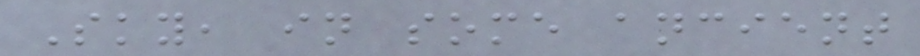Sky, in some ancient
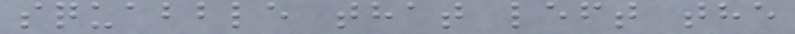squabble that left the
